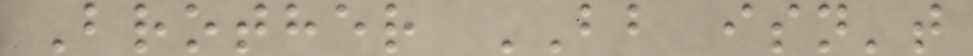Brother BB isn't
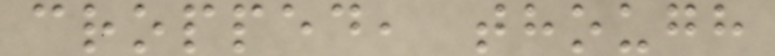cropped, though
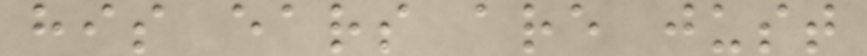his ears are just
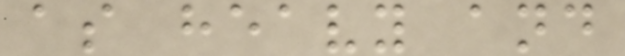as heavy and
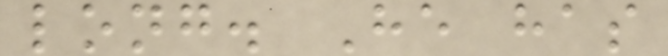long. He has
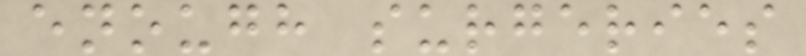enough surgeries
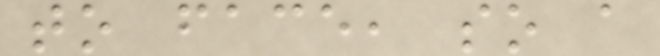to face, so a
